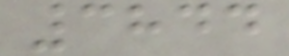3844
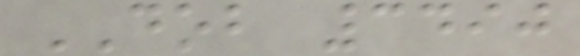DOB 3490
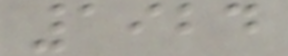1924
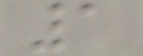1
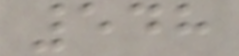548
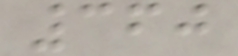360
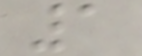1
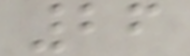26
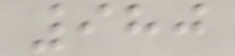980
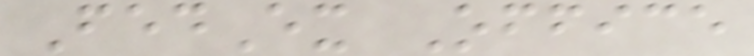FedEx Office
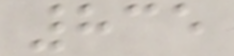835
